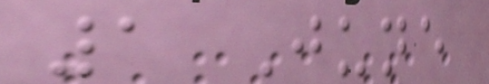1 June
